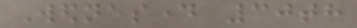Wednesday 30th
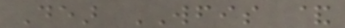Dear WFIS &
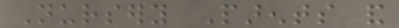Nursery Parents and
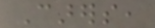Carers,
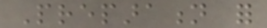Preparation for
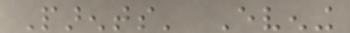Parents' Evening
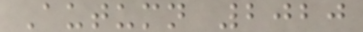Autumn 2020
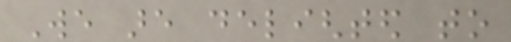We are delighted to
